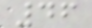46
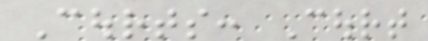Courts: Court
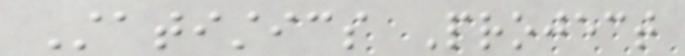Statistics Project
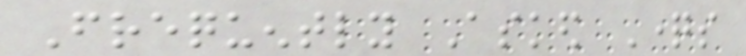Frequently Asked Questions
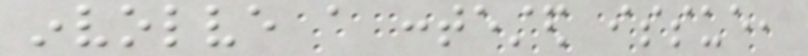involve a contested issue,
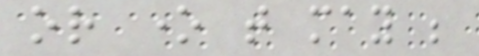or one that may be
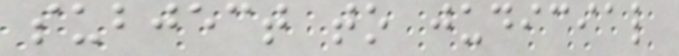subject to judicial
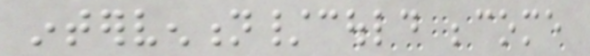intervention/could become
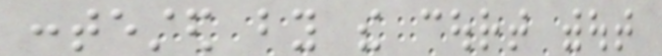contested by the court without
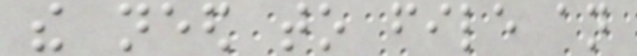the need to file an
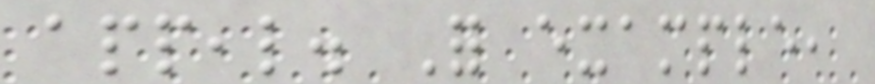appeal. For example,
